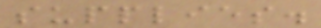supplies.
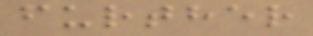further
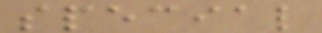special
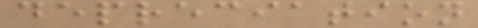depreciation
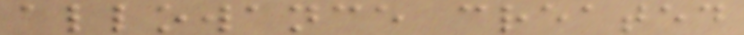allowance created
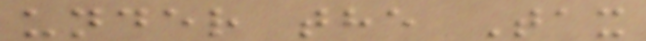under the Tax
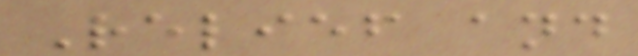Relief and
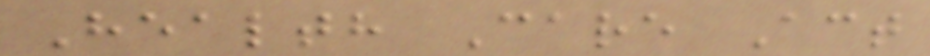Health Care Act
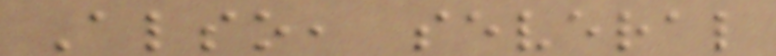Also, several
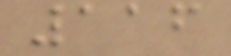116
